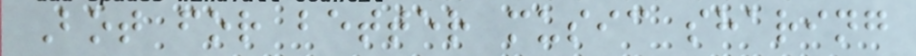Bot for better music sharing
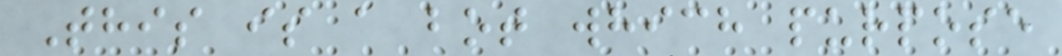This is a bot which purpose
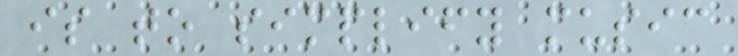is to simplify music
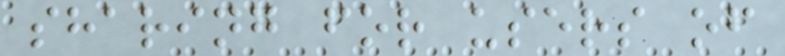sharing for users of
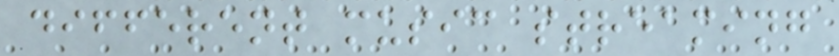different music streaming
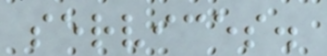services.
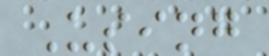Using
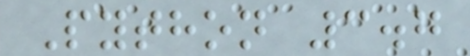Python 3.7
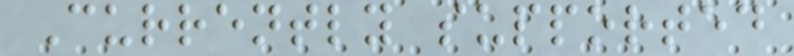Currently supported
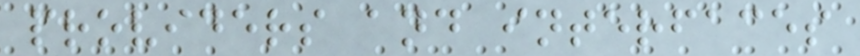providers and interfaces
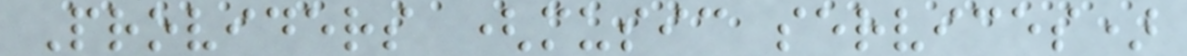Providers (music services)
